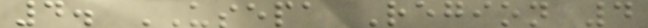4. USEPA Region 4
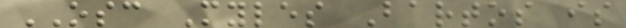OSC Myles Bartos is
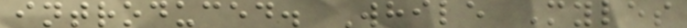introduced. While Myles
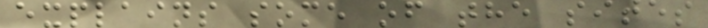explains some of the sites
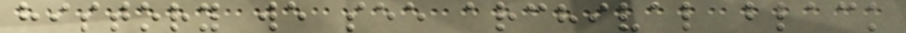history we see archival black
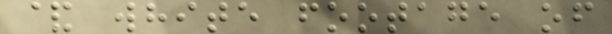& white footage of
